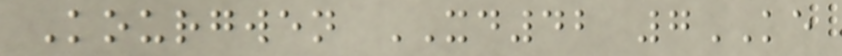Kourgwen XD42 7KE
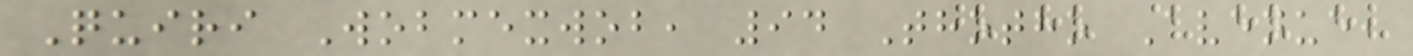Quiri Wobmexwob, 94 Thotho Avenue,
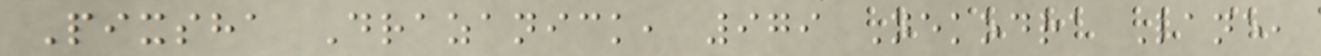Pixsha Drazanick, 979 Nekodra Lane,
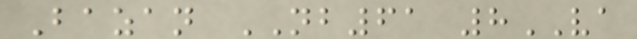Bazan NB61 8VA
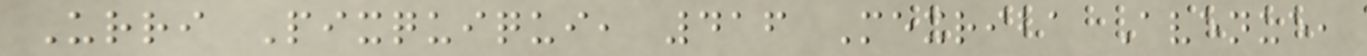Urri Pixquiqui, 416 Mexriba Avenue,
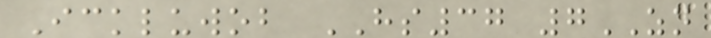Ickluwob HS37 7ZN
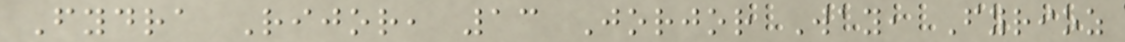Fydra Rijor, 13 Jorjor Way, Fyrioz
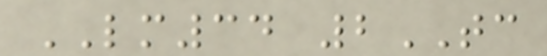LM34 2TC
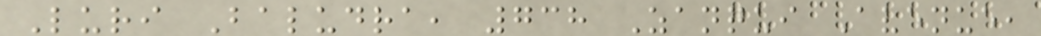Luri Baludra, 738 Zanqui Avenue,
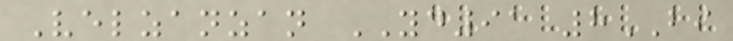Velzanzan YD91 8BI
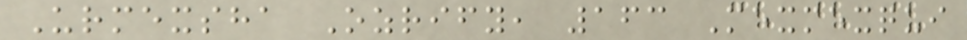Urmexsha Ozrify, 163 Mexmexqui
